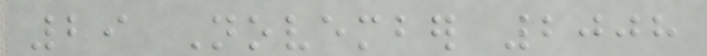29 November 2008
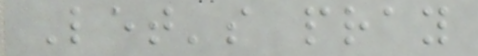Let's pray
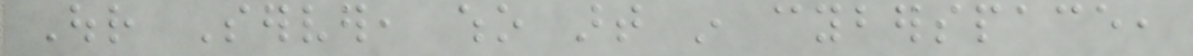Our Server, who art in cyberspace,
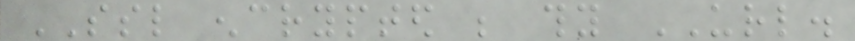SSL encrypted be thy URL.
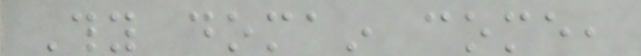Thy domain come,
